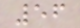56
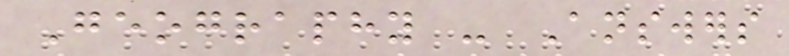Geography - Answers
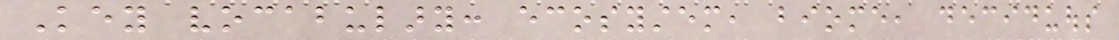Key vocabulary: ecosystem, biome, deciduous
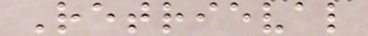Retrieval
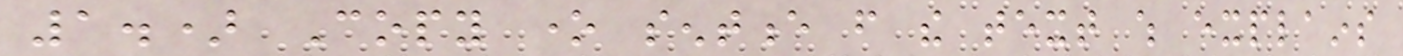1.) Copy one sentence from the text which explains
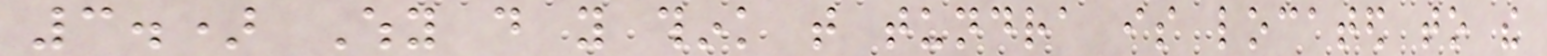3.) Why do you think that tundra is located to the
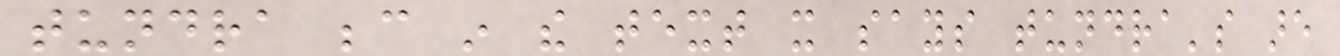tundra because in the text it says tundra's are
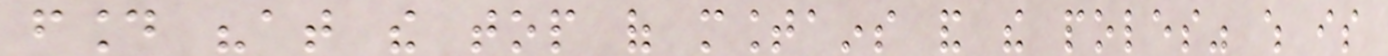found "at the top of mountains and the poles" which is
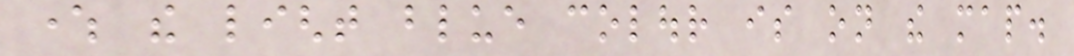where the light blue colour is on the map.
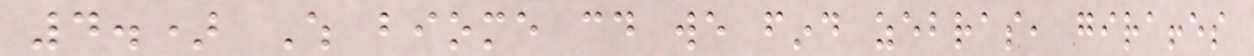4.) Which biome could we find zebras, giraffes
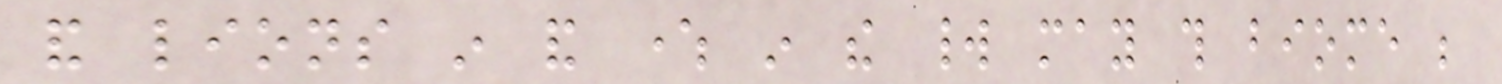and lions in and where in the world may this biome be
